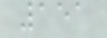151
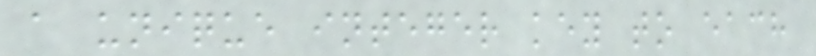a unique integer key to each
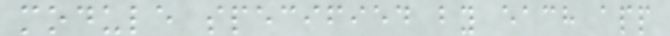module specified by each app
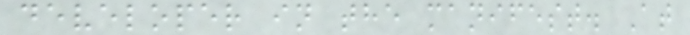developer in the manifest. At
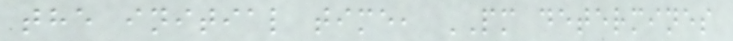the initial time, PM determines
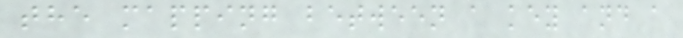the mapping between a key and a
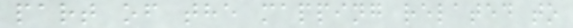part of the mapping related to
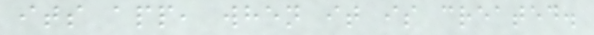its app, when it is created.
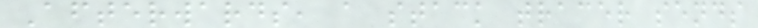Afterwards, a stack tracer sends
